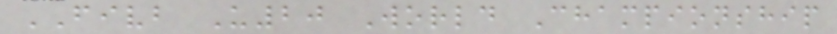FIVB U20 World Championship
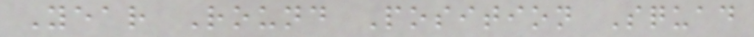Year Round Position Squad
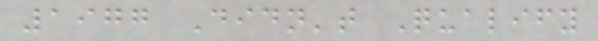1977 Didn't Qualify
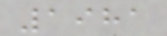1981
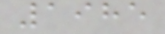1985
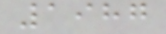1987
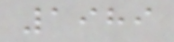1989
